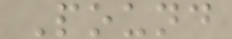Pound
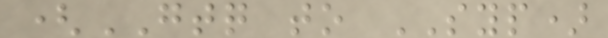(GTQ to SYP)
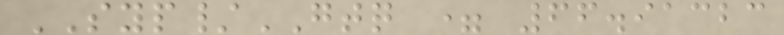SYP/GTQ = 66.91323
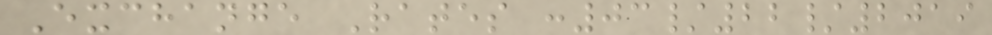Exchange Rates :03/22/2019
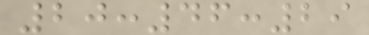20:46:29
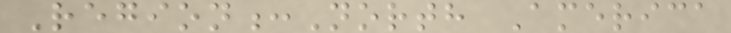Region:North America
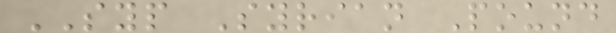SYP Syrian Pound
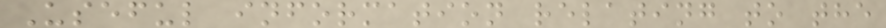Useful information relating to the
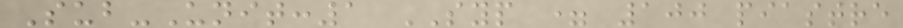Sub-Unit:1 SYP = 100 piastre
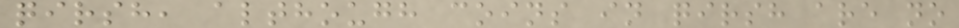qirsh, although coins in qirsh are no
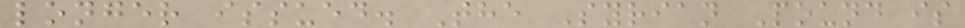longer issued. The Syrian Pound is
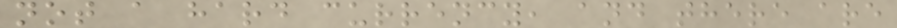not a hard currency, and there are
